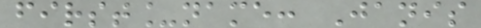first_name: Janis
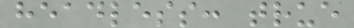headless: true
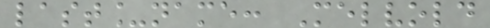last_name: Melvold
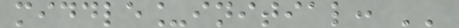middle_initial: ''
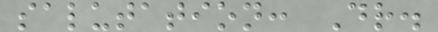salutation: Dr.
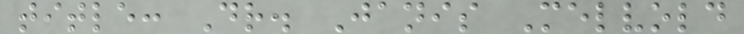title: Dr. Janis Melvold
